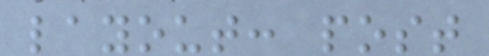layout: post
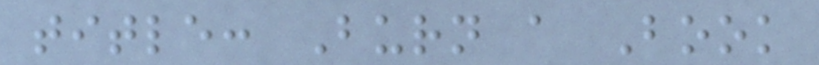title: Burn a Book
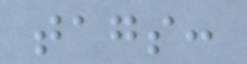tags:
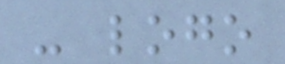- logo
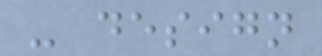- design
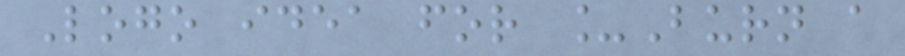Logo idea for _Burn a
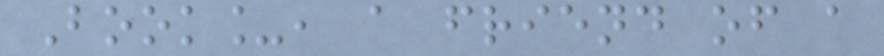Book_, a friend of a
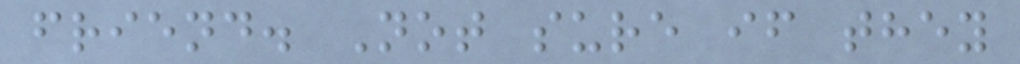friend. Not sure if they
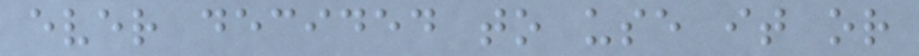ever decided to use it or
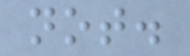not.
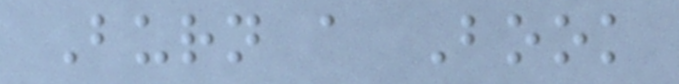Burn a Book
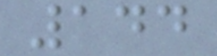144
